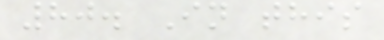80. In this
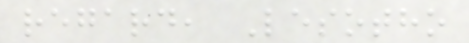regard, Lesotho
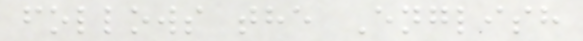follows the English
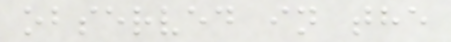observed in the
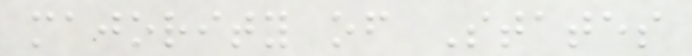majority of States
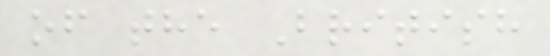of the British
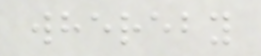whereby
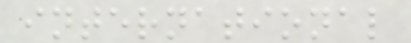international
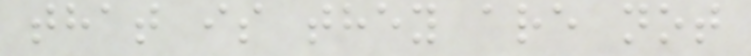that is they are not
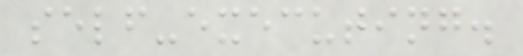self-executing.
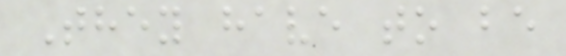They have to be
